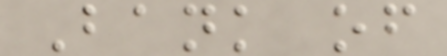Bank of
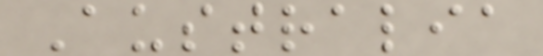Australia
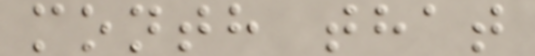month that
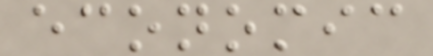economic
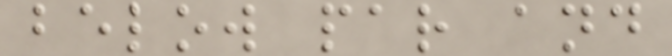below par and
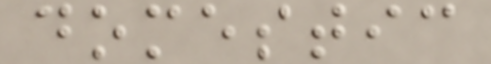domestic
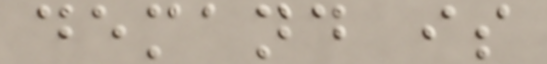demand is
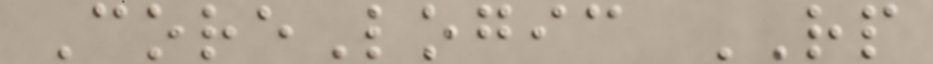CoreLogic RP
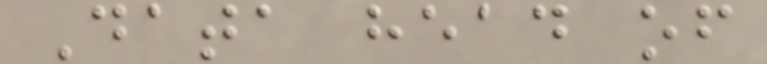Data head of
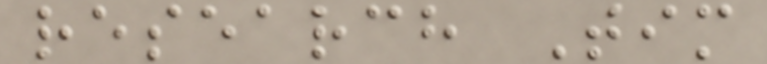research Tim
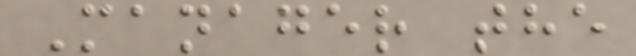Manager the
